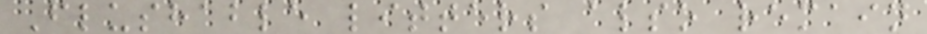Flushable litters also remain
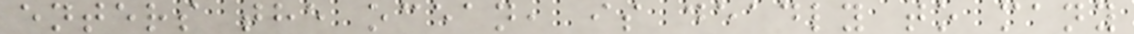enters the ocean, is deadly to many
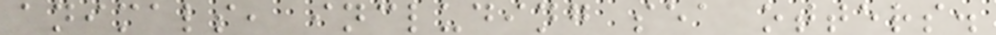animals, including sea otters.
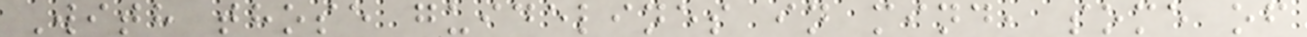With those guidelines in mind, some of
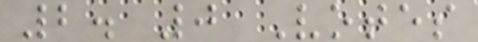2. 0 Votes
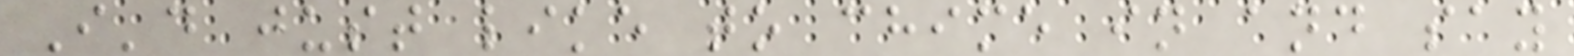I'd just like to chime in and say
